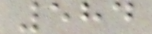584
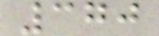370
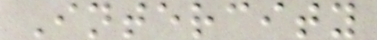Intercity
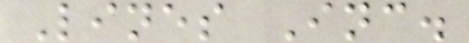Lines Inc.
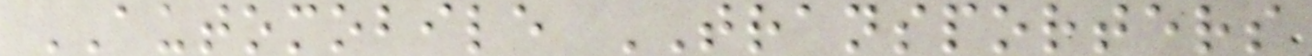AUTOMOBILE TRANSPORTERS
